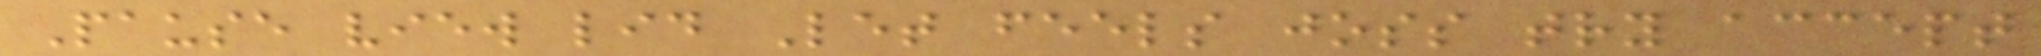Pause view lid Let feels joss try accept
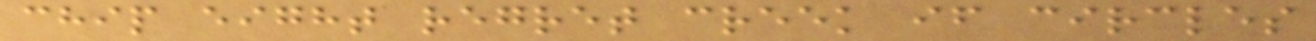chip eight regret creek if circles
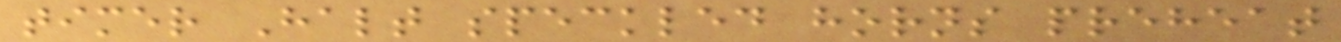timer Halt speckled horns preheat
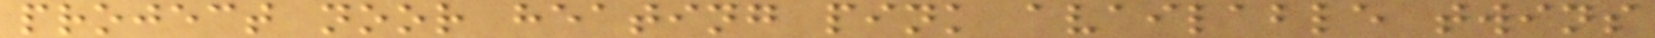project noor heating pink available twins
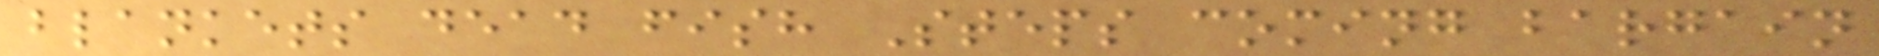blankets dead fish Steps coming bargain
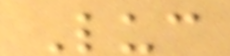Luc
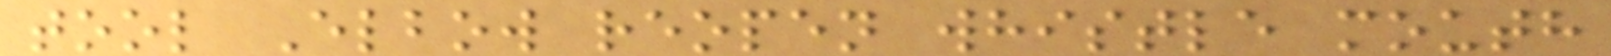tool Elbow reopen whistle mouth
